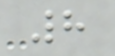8
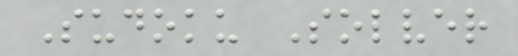Sudoku Solver
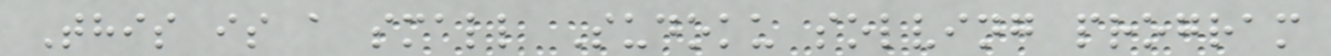This is a small Sudoku solving program
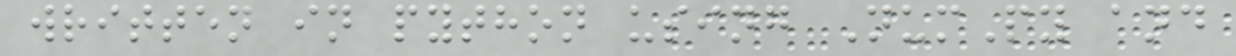written in python using NumPy and
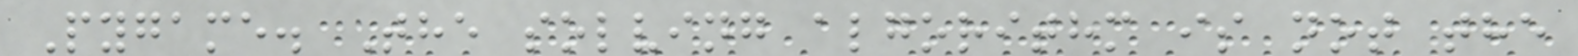Pygame. The solving algorithm is not the
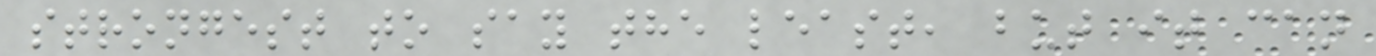strongest to say the least, but it can
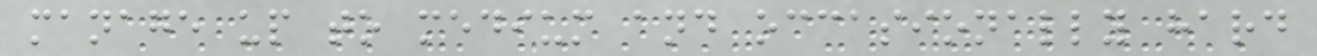manage up to medium and occasionally hard
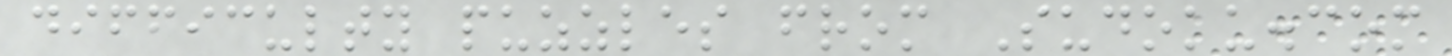difficulty puzzles from Sudoku.com
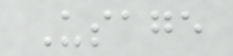Usage
